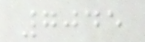7045
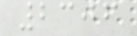2306
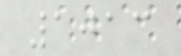1013
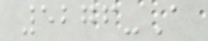5276-A
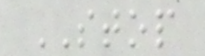STOP
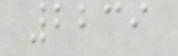2239
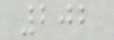202
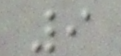9
